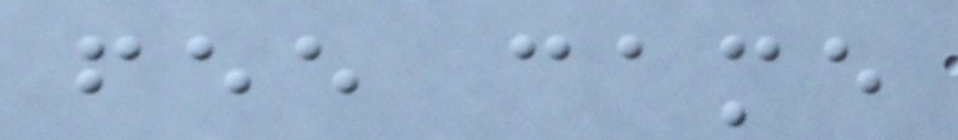fee came
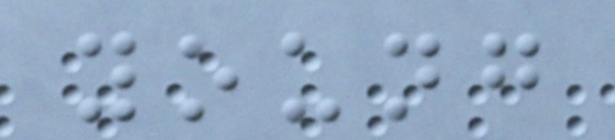young
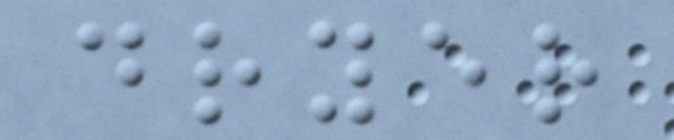dryer
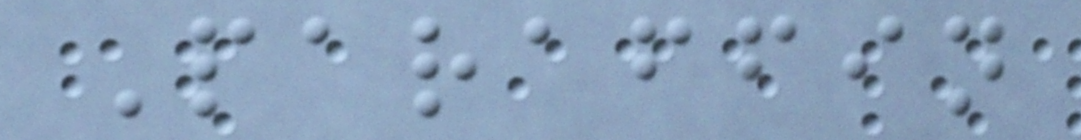Paraffin
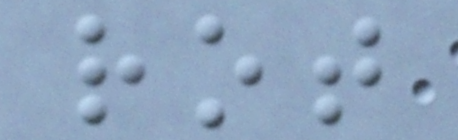rot
